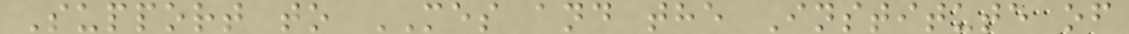Support to MES and the Institute of
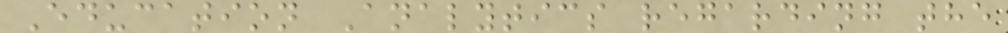Education Analytics regarding the
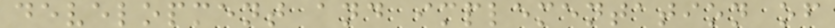development and implementation of
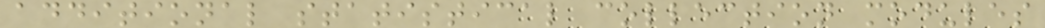additional statistical collection modules
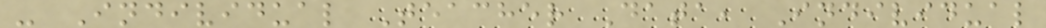- Individual Teacher Data, Individual
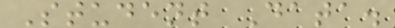Student Data.
